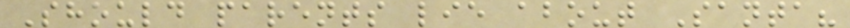Should parents lie about Santa?
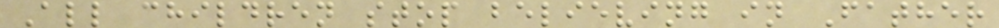All children stop believing in Father
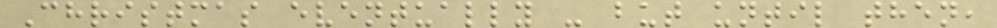Christmas eventually - but until then,
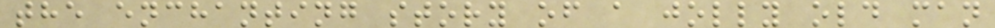the enchanting story of a jolly old man
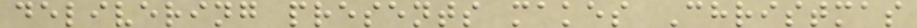delivering presents makes Christmas
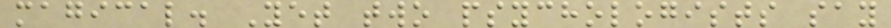magical. Yet two psychologists say
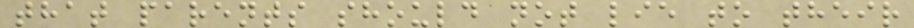that parents should not lie to their
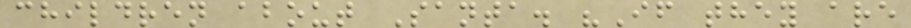children about Santa. "If they are
